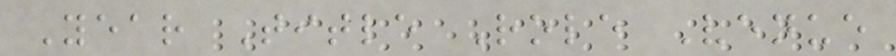Year Title Role Venue
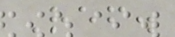Ref.
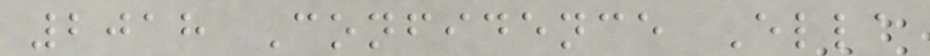2018 Confidence Ella
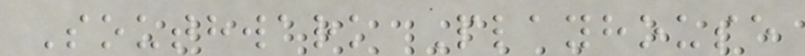Southwark Playhouse
